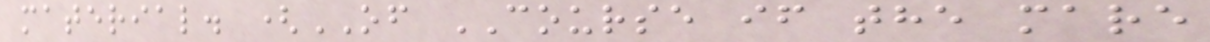material. (OF COURSE if the mare
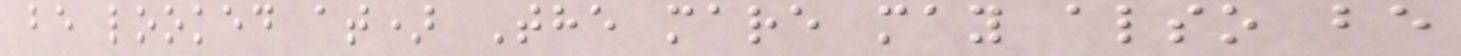be looked at) The mare may also be
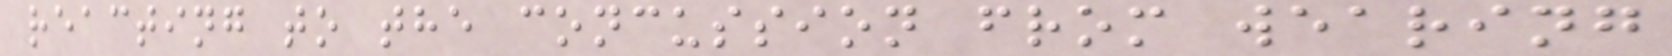reacting to the concussion from wearing
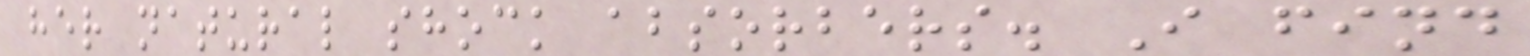her natural shock absorbers. I find
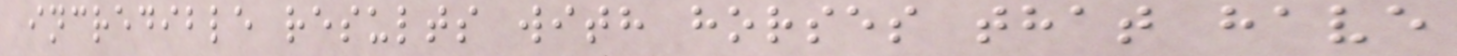incredible results with horses that have
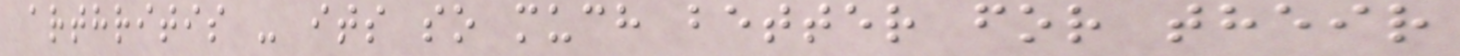arthritis - its so much better for their
